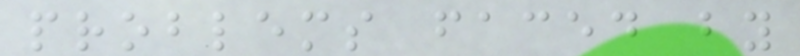problems faced by
